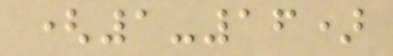(1-16)
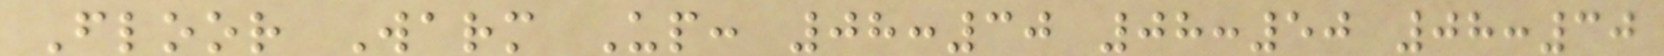Floor Warm Up: 08:30 08:50 08:30
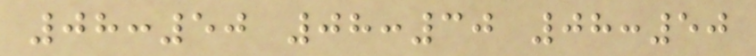08:50 08:30 08:50
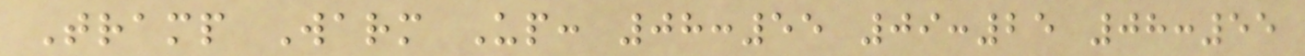Tramp Warm Up: 08:55 09:25 08:55
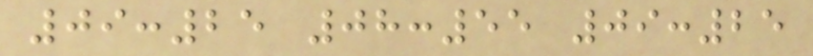09:25 08:55 09:25
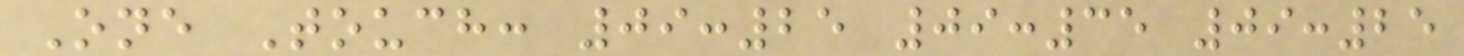One Touch: 09:25 09:35 09:25
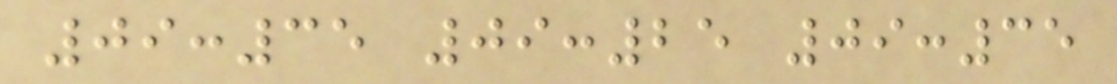09:35 09:25 09:35
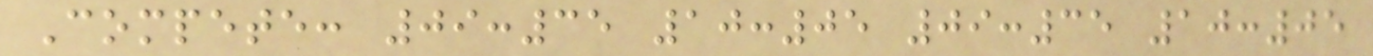Compete: 09:35 10:05 09:35 10:05
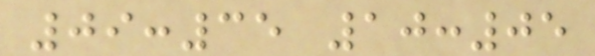09:35 10:05
